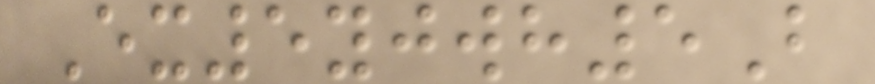Ex5yjwh5B
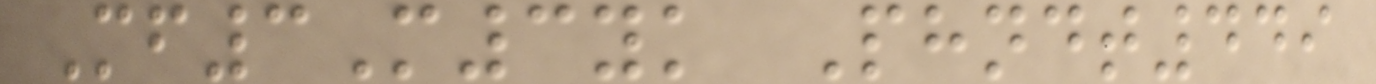Mf3M3yk Phndt449
